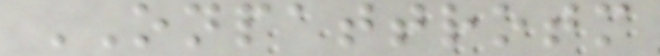ONPATTROTM
